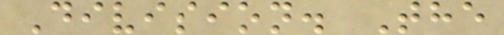Division. The
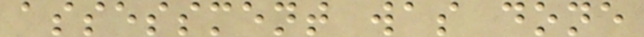assessment was done
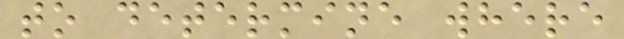to determine where
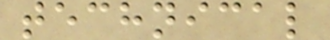technical
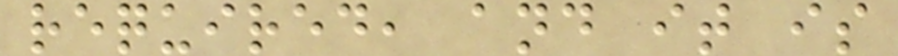required, and it is
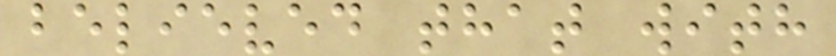believed that with
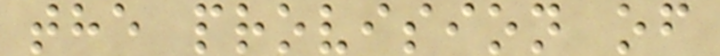the provision of
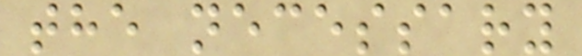the necessary
